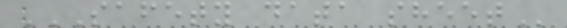SAFETY DATA SHEET
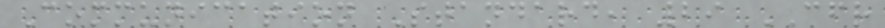Communication Standard, 29 CFR
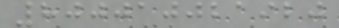800010021920
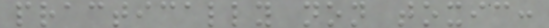practically non toxic:
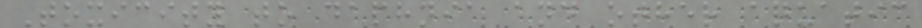Toxicity to daphnia and other aquatic
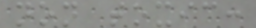non toxic:
